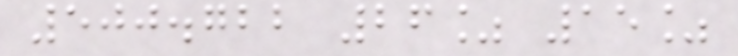500.722 26% 15%
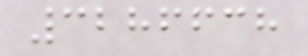3286638
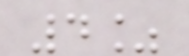4%
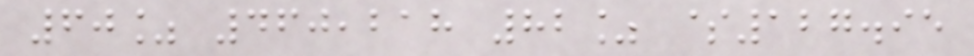60% 460,218 82% $127.95
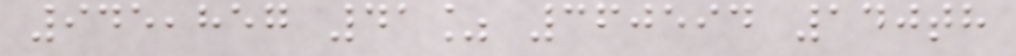945,857 41% 360594 140th
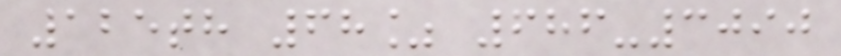125th 68% 686-3090
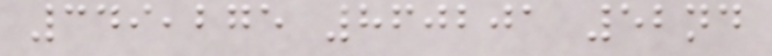349,275 860201 52nd
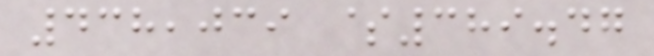438,039 $389.47
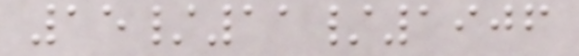15/11/1906
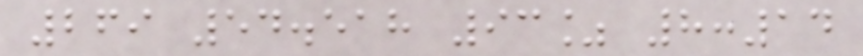269 54.518 93% 8:14
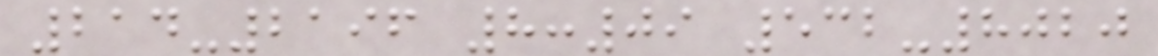214-2196 8:09 532-8020
